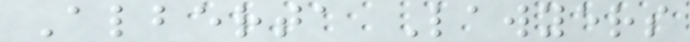Alberta Lawyers
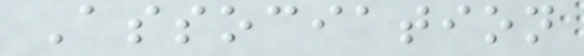Association
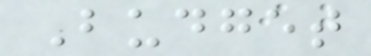Budget
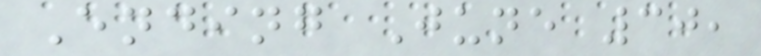Ending June 30,
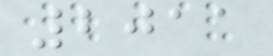2011
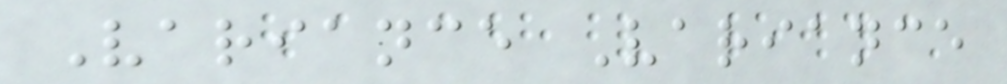Variance Variance
